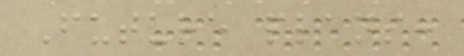Future plans:
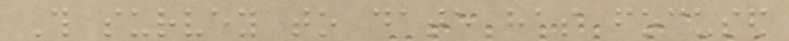This survey to date has focused
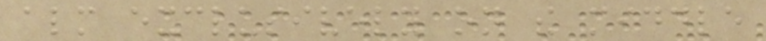almost exclusively on the middle
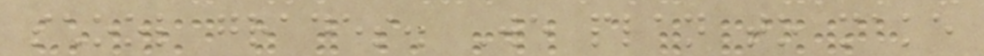school grades. We plan to make
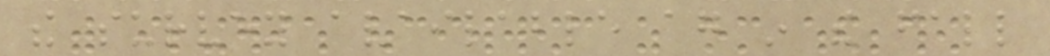the survey available again in the fall
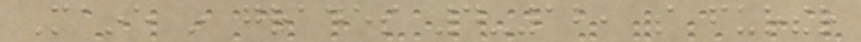Maine in grades 4-12, so further
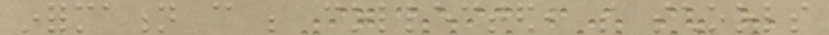information can be collected, so schools
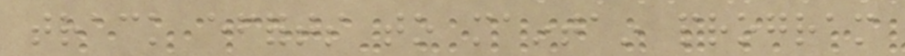track efforts to maintain program
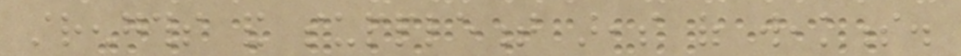strengths and supplement areas of weakness.
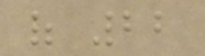of 22
